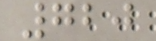720
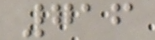716
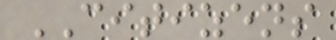CITIZENS
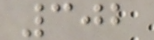302
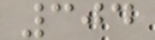304
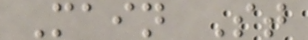Main St
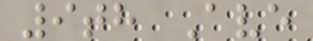9th Ave
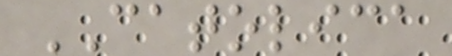CATOLICA
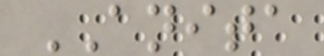ANITA
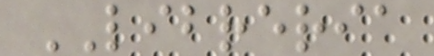LIBRERIA
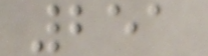251
